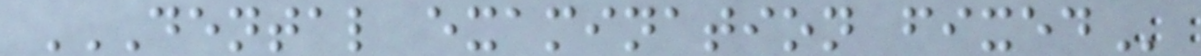DENTAL EXAMINATION FIXED
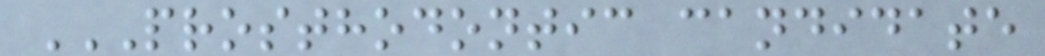PROSTHODONTIC CANDIDATE
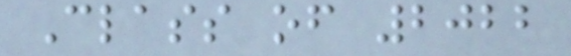Class of 2022
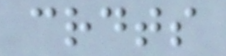crdts
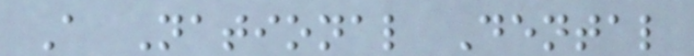A National Dental
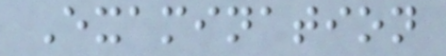Examination
